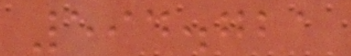594.721
